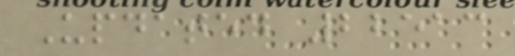Updated 22513
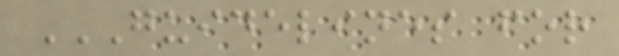GUIDELINES FOR
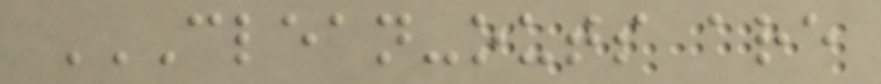CLEAN-OUTS ARE
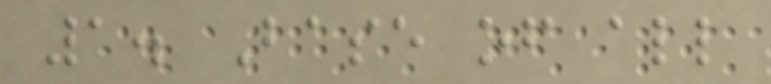1. Base of all
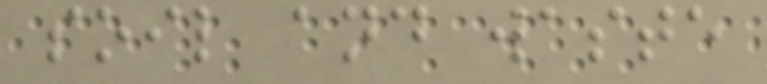soil and waste
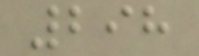298
